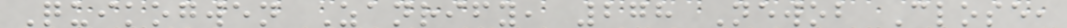Quikogwen Zanrify, 278 Newob Close,
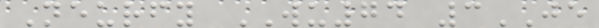Neurfy WU74 3JE
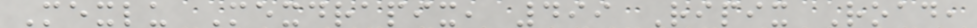Mexlu Mexdrapix, 499 Ripix Road,
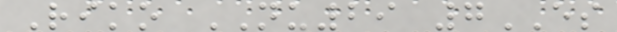Riko NU29 7ES
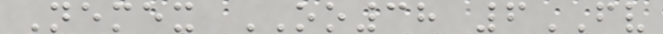Nemex OO38 6FV
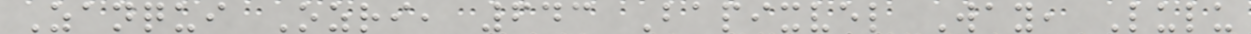Zanqui Ozri, 643 Bapixvel Way, Lulu
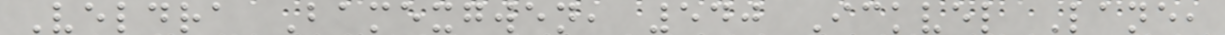Veldra Bamexgwen, 540 Ickvel Lane,
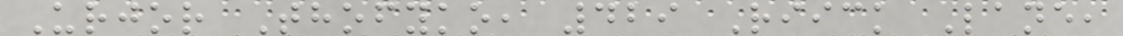Urjor Thofyko, 429 Riick Lane,
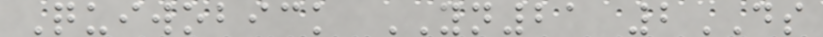Quiwobick YN21 2DS
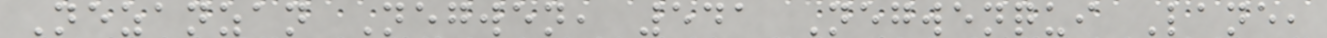Nezanzan Negwen, 541 Negwenqui Lane,
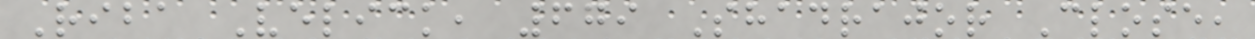Riba Velick, 679 Shadrajor Close,
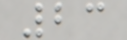23
